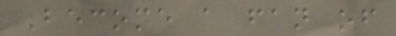Become a fan of
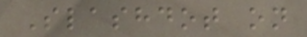Slashdot on
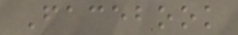Facebook
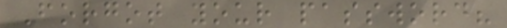Forgot your password?
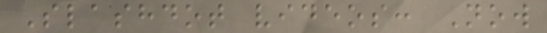Slashdot videos: Now
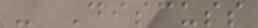- Discuss
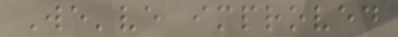We've improved
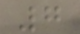7
